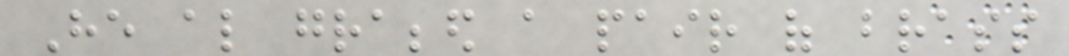He also grabbed a pair of brass
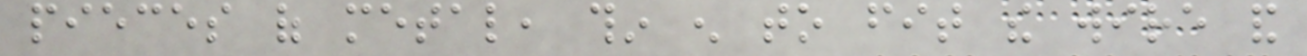pieces of metal, thin enough to fit the wire and
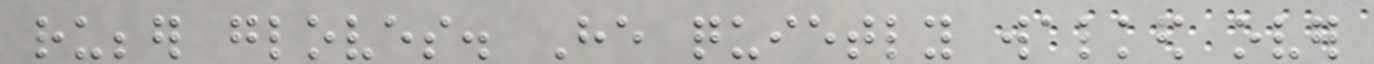rubber gloves. He quietly walked over
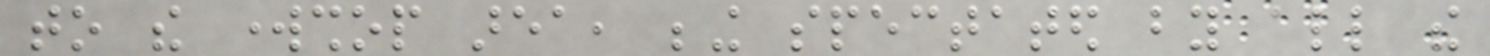to the workshop area, being spectated by all the
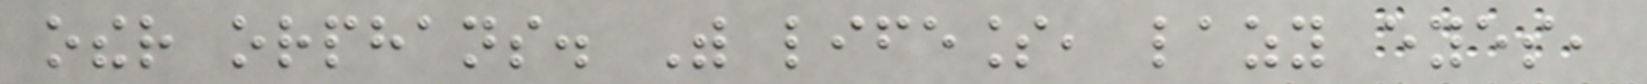other orphans. With lifeless, lazy eyes,
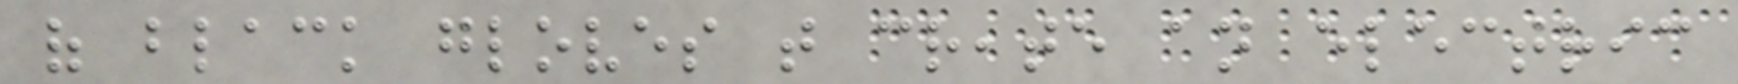of black gloves that create an electric
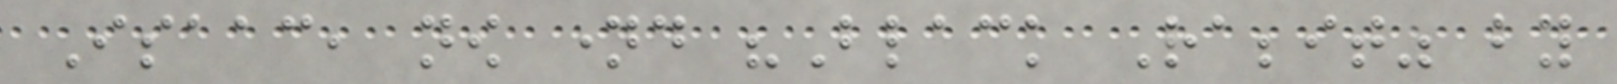Isaac, now named "Black Rabbit" by
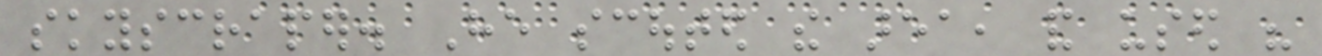skyscraper. He scouted the area, and used his
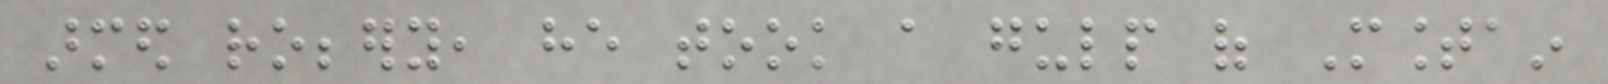armed robbery, he took a gulp of Mountain
